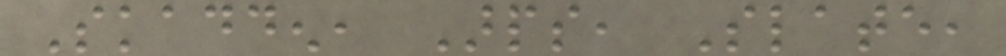Skadden, Arps, Slate,
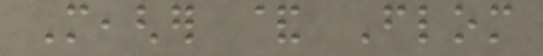Meagher & Flom
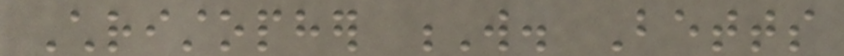Christopher W. Betts
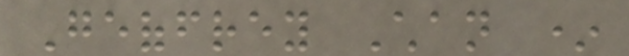Geoffrey Chan *
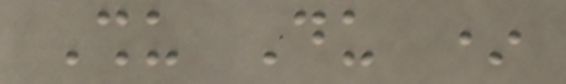Shu Du *
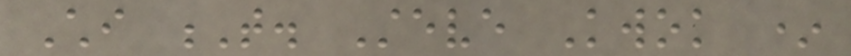Chi T. Steve Kwok *
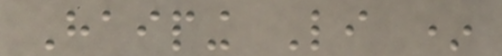Haiping Li *
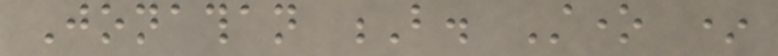Jonathan B. Stone *
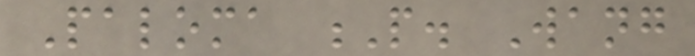Paloma P. Wang
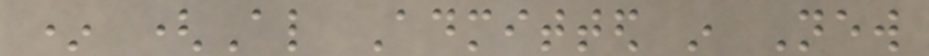* (Also Admitted in New
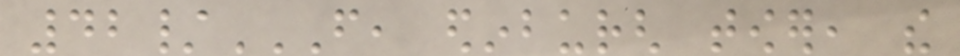42/F, EDINBURGH TOWER, THE
